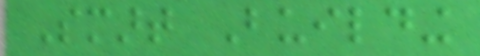Smart Building
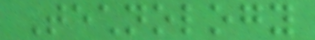Technology
